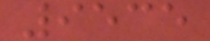9535
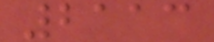2113
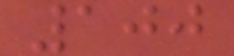100
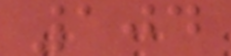104
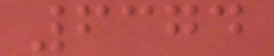6374
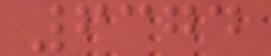6374
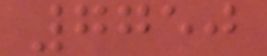7750
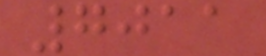7011
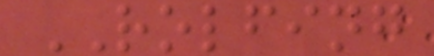ROLFING
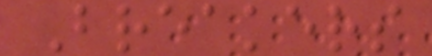Breakers
